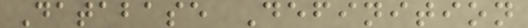Database Definition
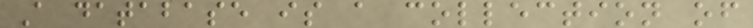A database is a collection of
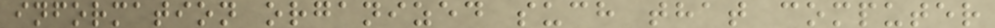information organized such that computer
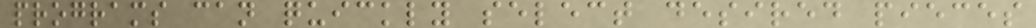programs can quickly select desired pieces
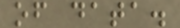of data.
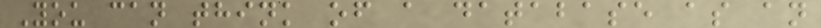You can think of a database as an
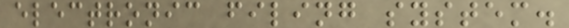electronic filing system.
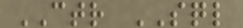CTR SQL
